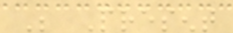Be Present
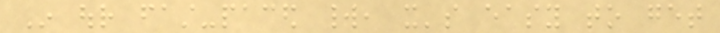In our fast-paced world, it's easy to get
